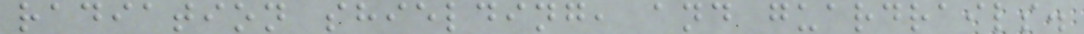radiation shielding, and guardrails.
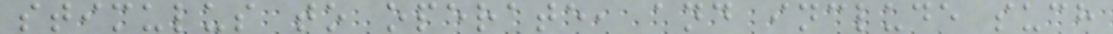stimulus to operate, and include such
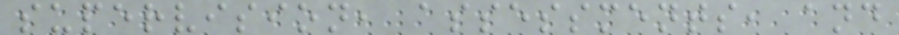supervision, assessments, and
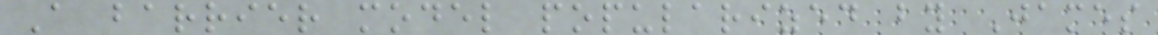A barrier model popularized by James
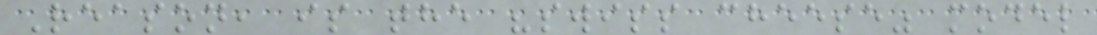Reason, is the "swiss cheese" model
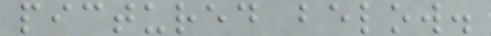pictured below.
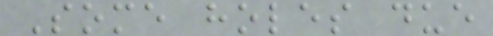Some holes due
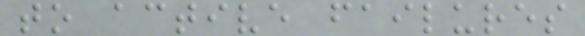to active failures
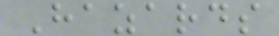Hazards
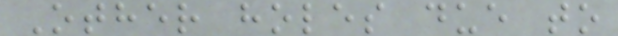Other holes due to
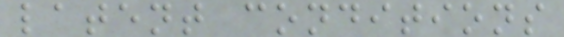latent conditions
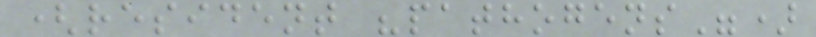(resident "pathogens")
